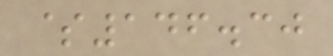$146.30
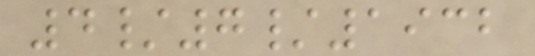4/7/1932
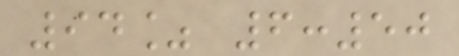94% 6:50
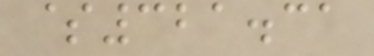$321.31
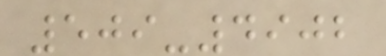509-4902
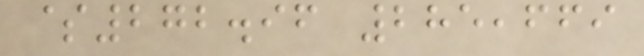$272.96 285,669
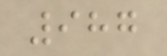987
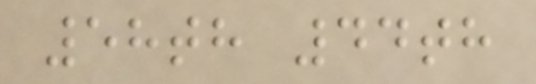58th 44th
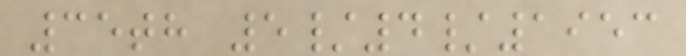35th 5/4/1953
